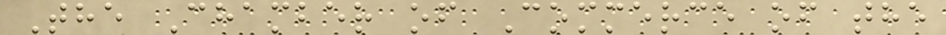The Chamber of Commerce of the
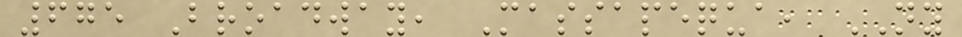675 Broadway, Massapequa, NY
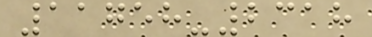11758-2318
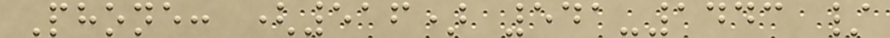Phone: (516) 541-1443 /
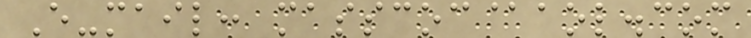E-mail: masscoc@aol.com
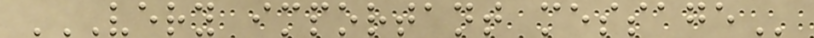VERY IMPORTANT MESSAGE
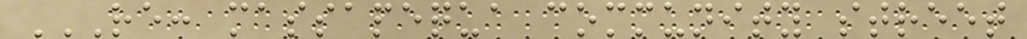RE: MASSAPEQUA COMMUNITY STREET
